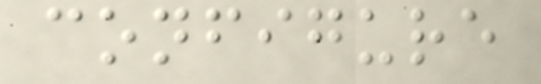configure
